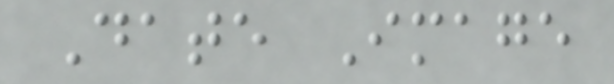Date Image
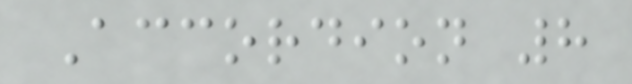Accordion 8
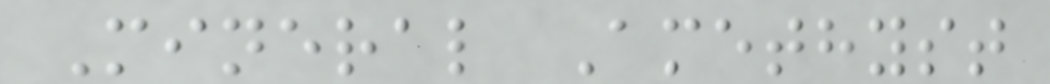Mineral Amethyst
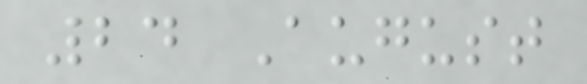24 August
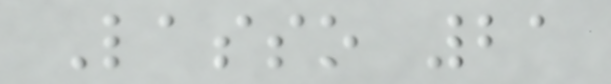Lasso 21
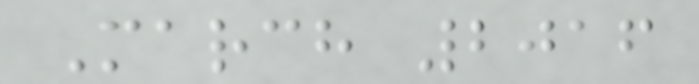March 2016
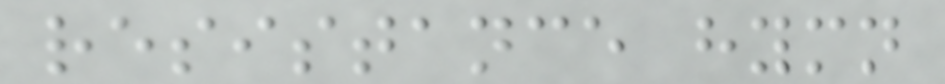resistance hymn
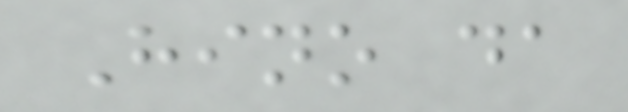Hino da
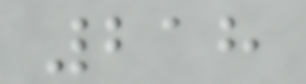218
